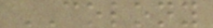COLONY
